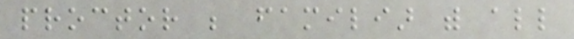proctor be familiar with all
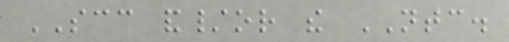SCC and/or the NTC.
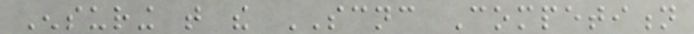Ensuring that the SCNC Competition
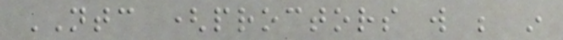NTC (proctors will be in
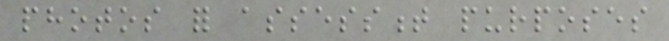photos for assessment purposes
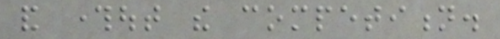and throughout the competition.
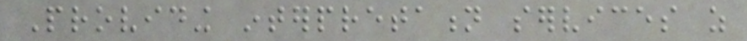Providing interpretation services as
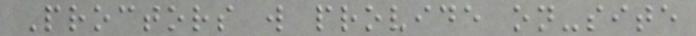Proctors will provide on-site
